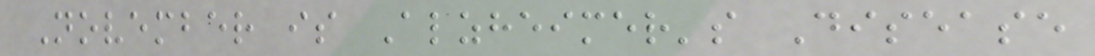November is Alzheimer's Disease
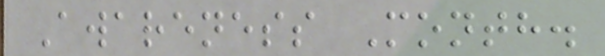Awareness Month.
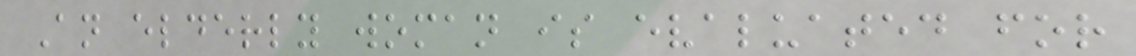An elderly woman is evaluated for
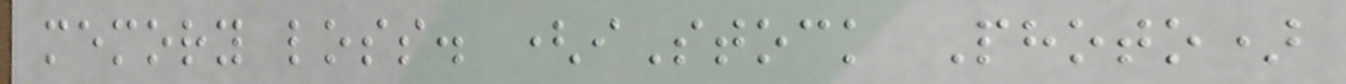memory loss. (iStock Photo)
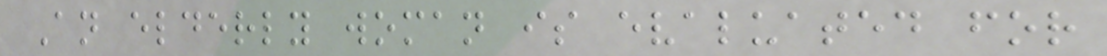An elderly woman is evaluated for
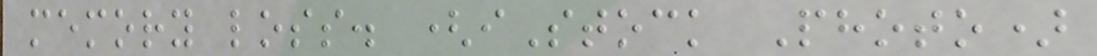memory loss. (iStock Photo)
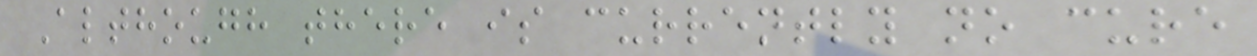Although there is currently no cure
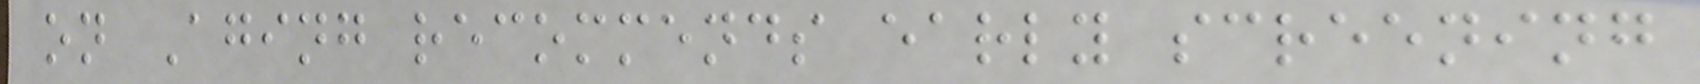on Aging recommends early screening
